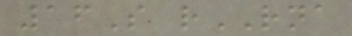16S rRNA
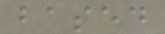based
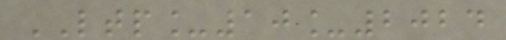LTP_10_2024
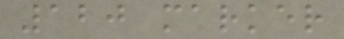120 marker
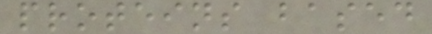proteins based
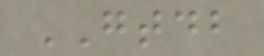GTDB
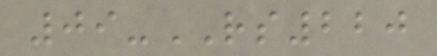09-RS220
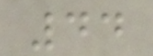44
